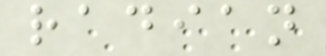radian
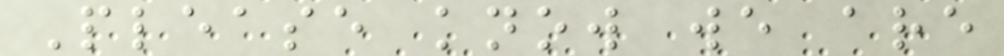Please know we are
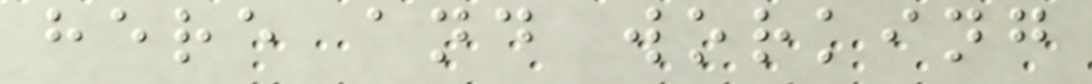here and working
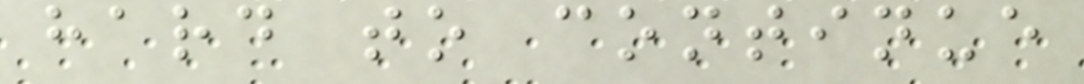hard to continue
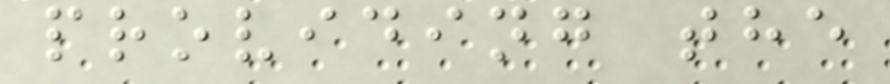providing the
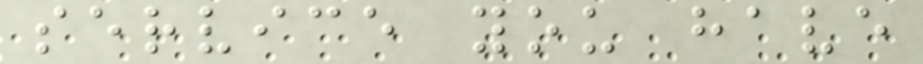service you have
